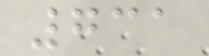731
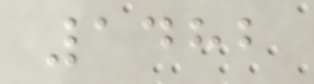1482
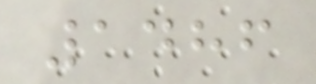1486
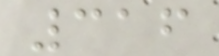316
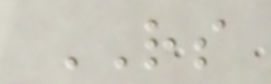RS
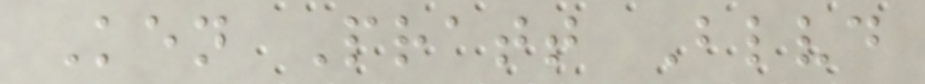Ken Pratt Blvd
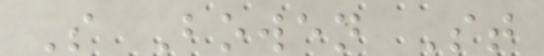S Bowen St
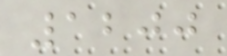1200
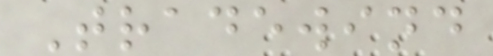Tradewind
